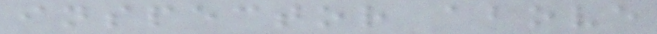inspector above
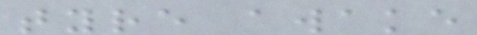tyre awake
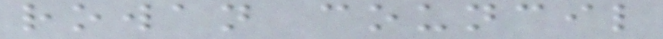rowan council
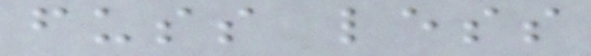fuss less
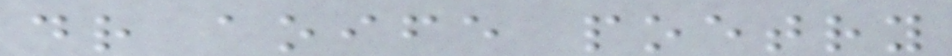dr aoife poetry
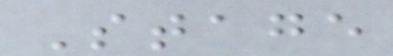Stage
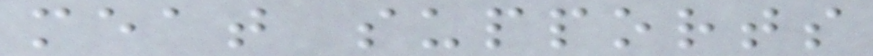meat supports
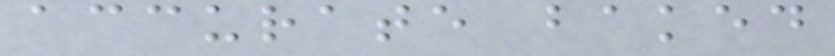accurate baked
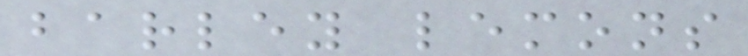barley lemons
